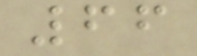66
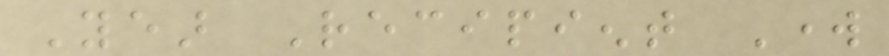Year Recipient Work
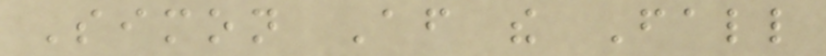Simon After the Fall
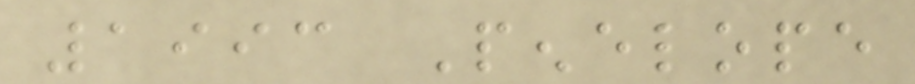1993 Penelope
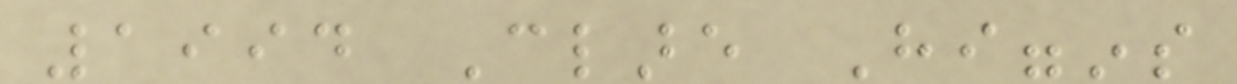1994 Clare Higgins
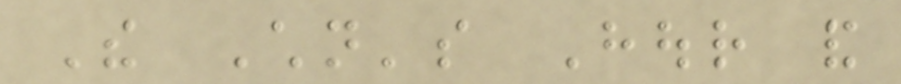The Children's Hour and
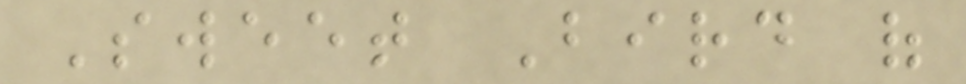Sweet Bird of
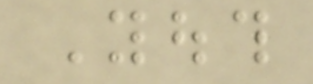Youth
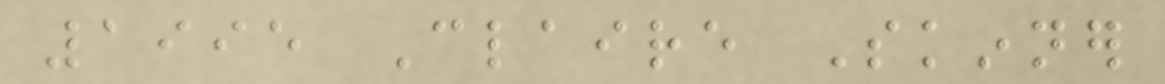1995 Claire Skinner
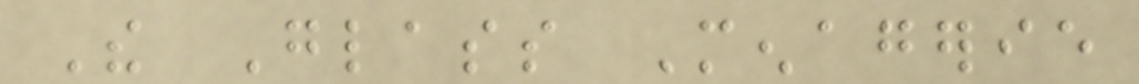The Glass Menagerie
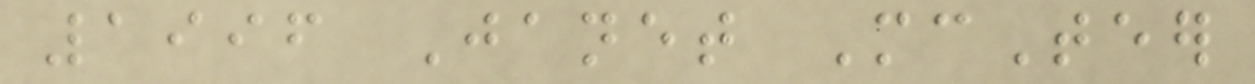1996 Janet McTeer
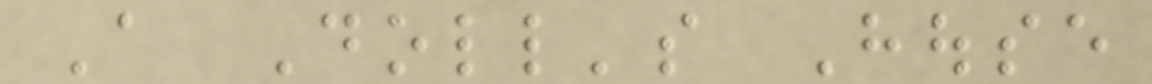A Doll's House
